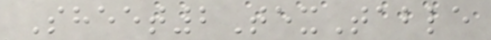Sheet2TexTable
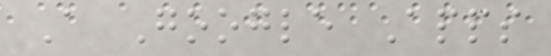A Google Apps
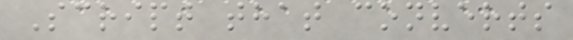Script that converts
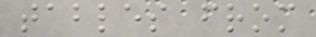tables from
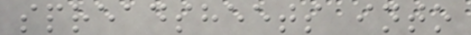spreadsheets into
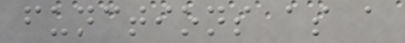functions as a
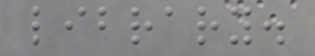library.
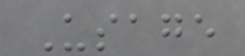Usage
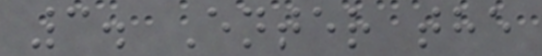3. Enter the
